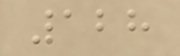128
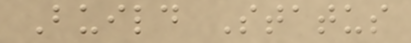Build Status
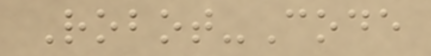Robot-Code
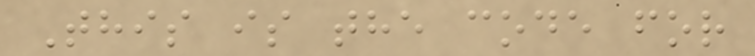This is the code for
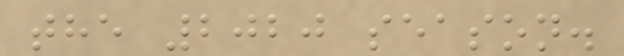the 2020 season.
